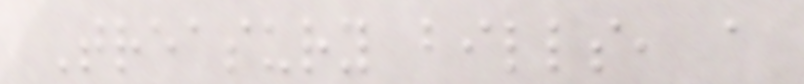Treasury bills, a
